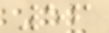56
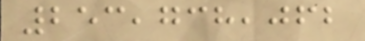253,738,062
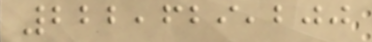222,629,200
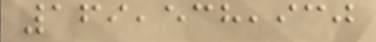169,538,930
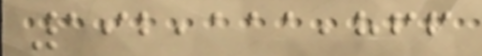192,111,866
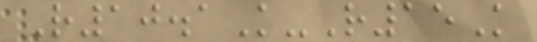R10.1K-R15K
